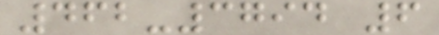462-3794 6
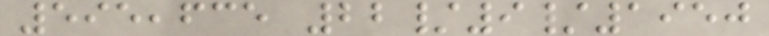595,635 22/9/1950
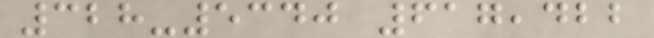328-5340 617,422
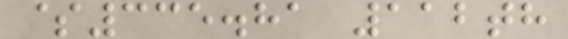$335.81 112th
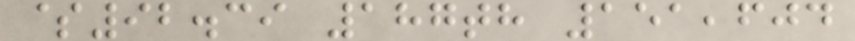$92.39 187th 151,604
